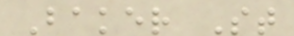Baker St
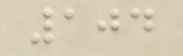104
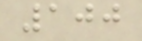100
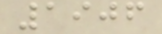1906
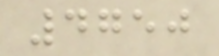4750
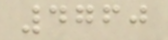4760
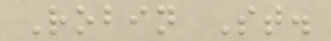Robin St.
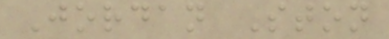Jordan Ston
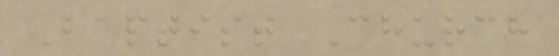Baptist Church
